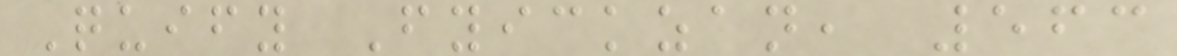Quify Fyickzan, 563
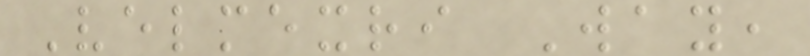Velmexri Way,
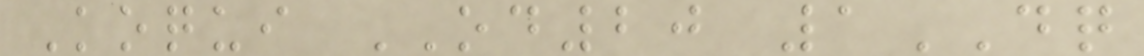Koqui OD20 1DQ
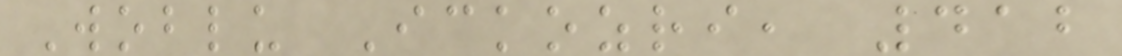Woblu Ickozri, 412
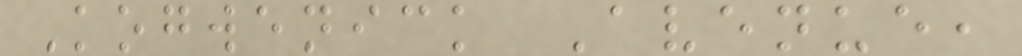Kogwenick Avenue,
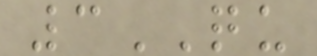3QU
